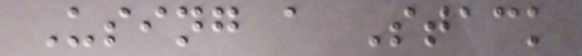Using a Stack
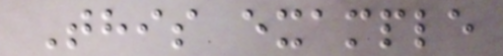This example
